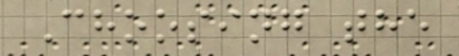Choosing the
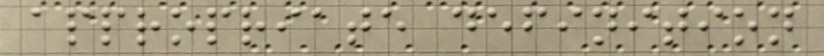appropriate definition
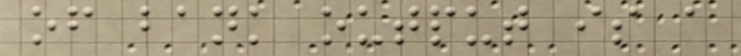of bank output is a
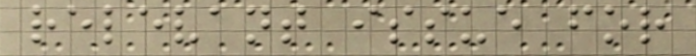relevant issue for
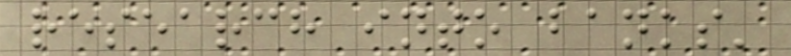research into banks'
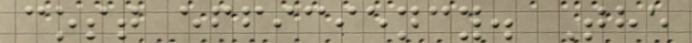cost efficiency. The
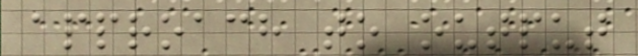approach to output
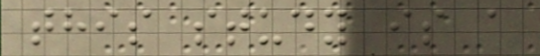this study is a
